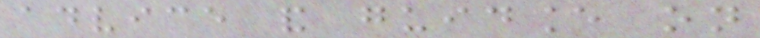advice and guidance on
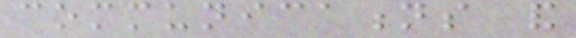communications and
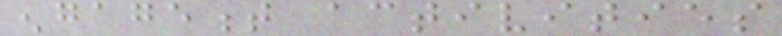engagement activities
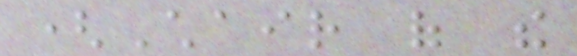(Chair of the
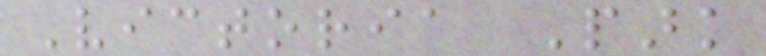Victoria Park
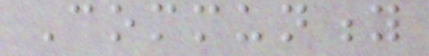Community
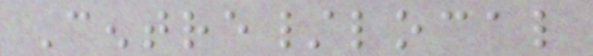Centre/local
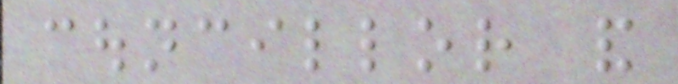councillor and
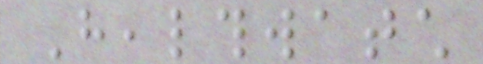Healthwatch
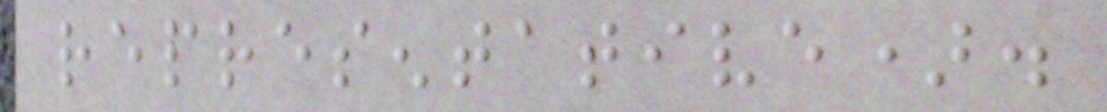representative).
